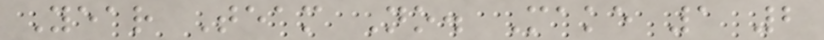Year Team No. Make 1 2
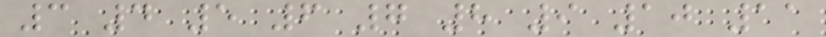3 4 5 6 7 8 9 10 11
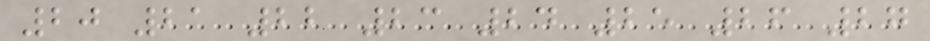20 21 22 23 24 25 26 27
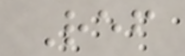Ref
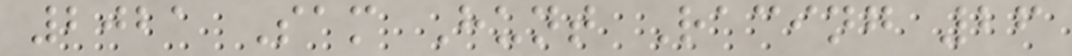2021 Sam Hunt Racing 26
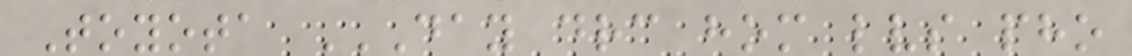Toyota DAY DRC HOM LVS PHO
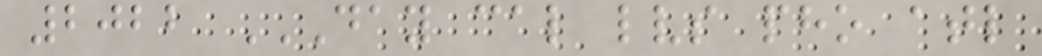2022 DAY CAL LVS PHO ATL
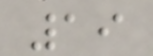19
